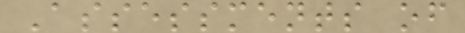Assessments of
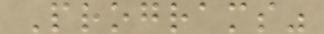Programs"
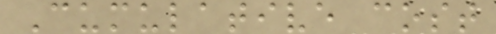Cumulative cost
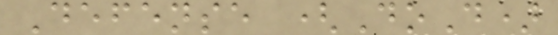Defense (DoD)
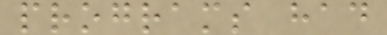programs had
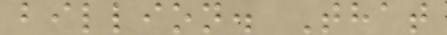billion. That
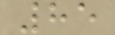85
